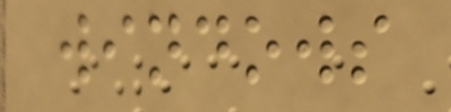windows
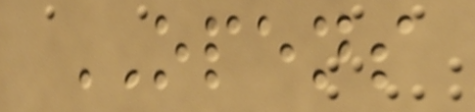OPENS
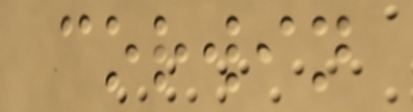corwin
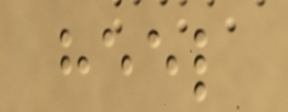heel
